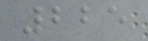225
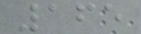165
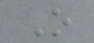O
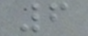6
